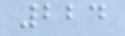224
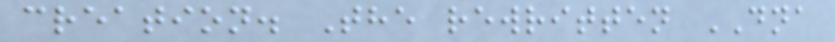creation. The rewritten DNA
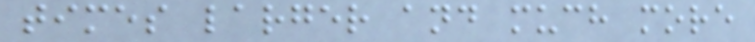times larger and much more
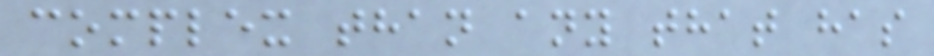complex than any that has
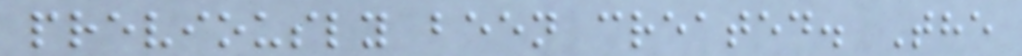previously been created. The
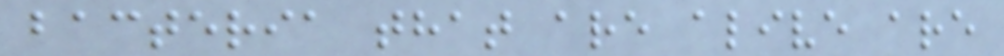bacteria that are alive are
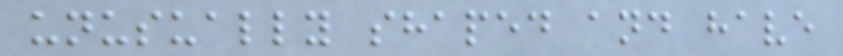unusually shaped and have
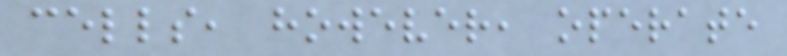cells, however, operate
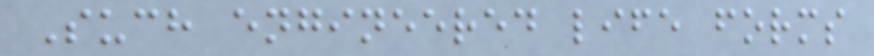Such engineered life forms
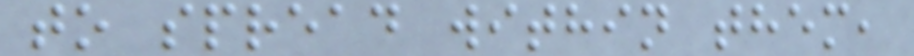to spread within them,
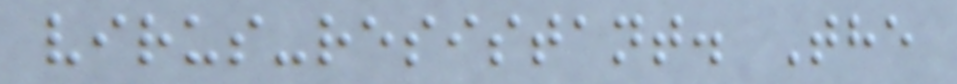virus-resistant. The
